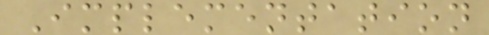Implementation
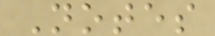Notes
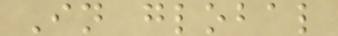In global
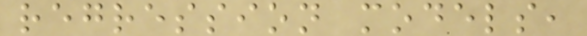regression models,
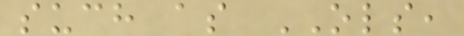such as OLS,
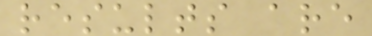results are
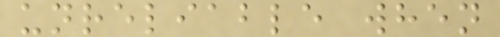unreliable when
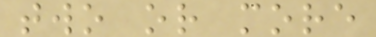two or more
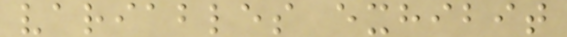variables exhibit
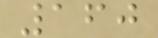160
